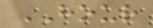HOUR
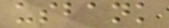usbank
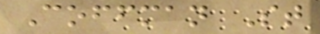Coffman St
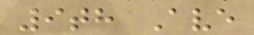9th Ave
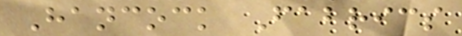Hancock Fabrics
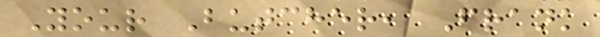Your Butcher, Frank
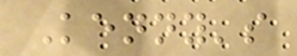Kenny's
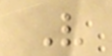V
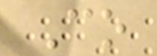Co
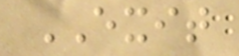EXIT
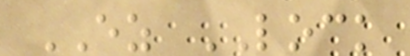EZ LOCK
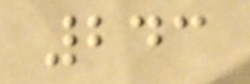243
